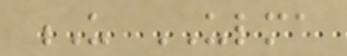U ULMA
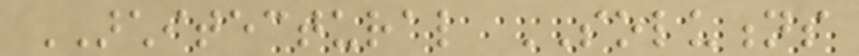ARCHITECTURAL SOLUTIONS
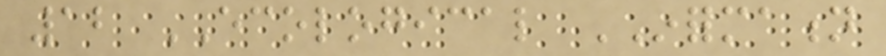12 ECOLOGICAL INFORMATION
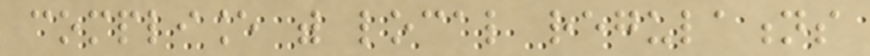compliance with local regulations
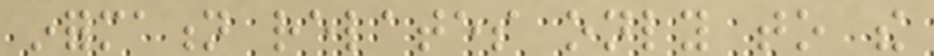information relates only to the
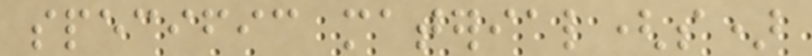specific material(s)
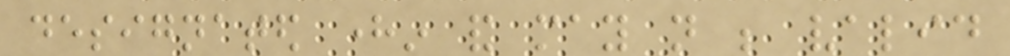designated herein and may not be valid
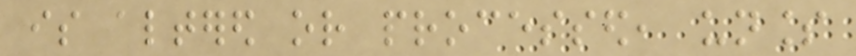is altered or processed, unless
